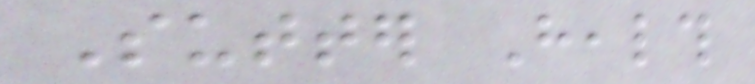Sutter Health
